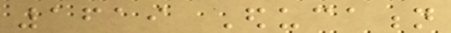1619 Education
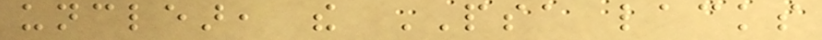unclear, the PSA lacks
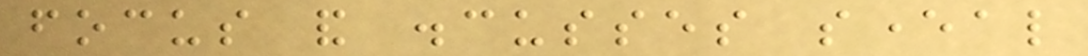focus and discusses several
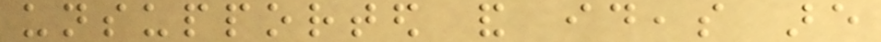unsupported and ideas are
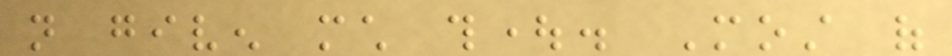not given much thought. Most of
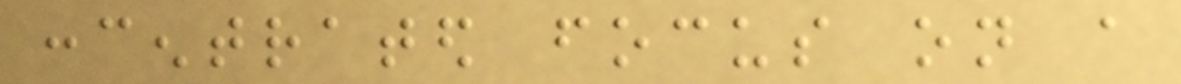concentrated focus on a
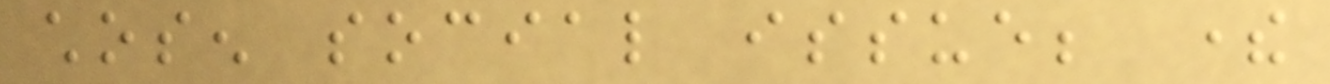chosen social issue; there
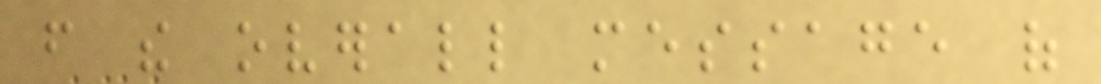from the overall message of
